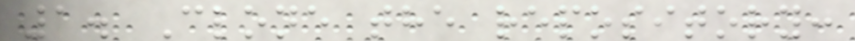1. Clone the repository:
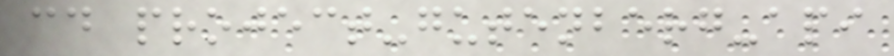cd project-gutenberg-api
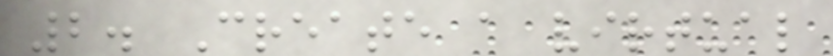2. Create a virtual
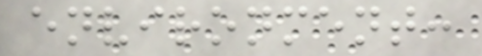environment:
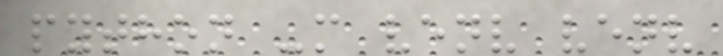python -m venv venv
